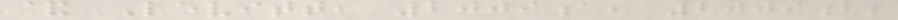& Levitt, 2009a, 2009b;
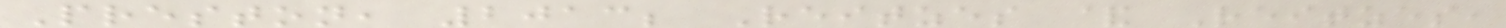Preston, 2013; Reitzes & Reitzes,
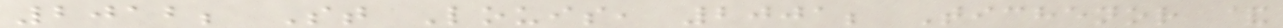2012; St Louis, 2001; Tichenor &
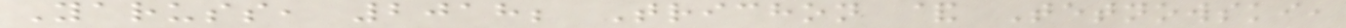Yaruss, 2018; Trichon & Tetnowski,
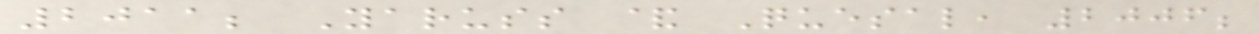2011; Yaruss & Quesal, 2006;
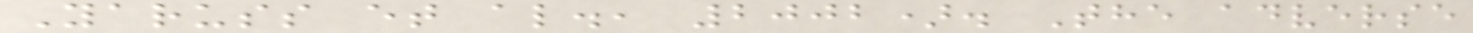Yaruss et al., 2002). The adverse
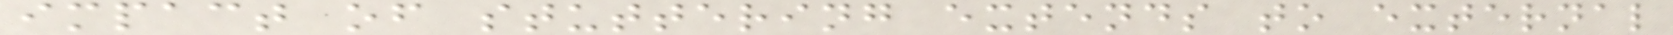impact of stuttering extends to external
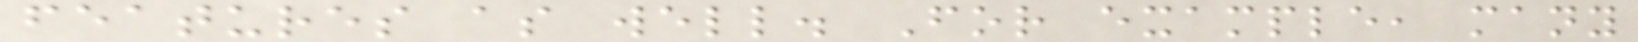features as well. For example, many
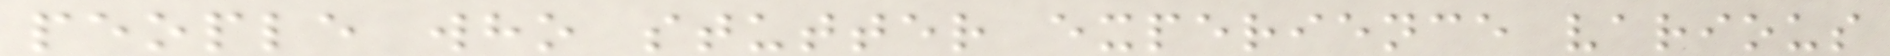people who stutter experience various
